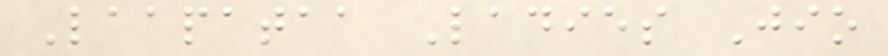Laapataa Ladies Jio
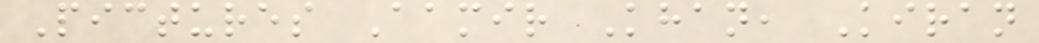Pictures Aamir Khan, Kiran
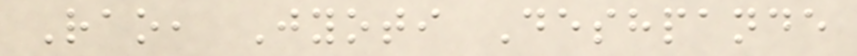Rao, Jyoti Deshpande
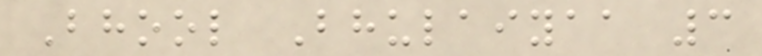Bhool Bhulaiyaa 3
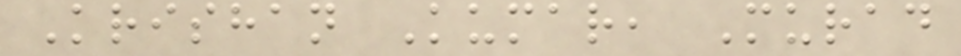Krishan Kumar, Murad
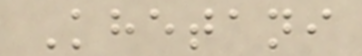Khetani
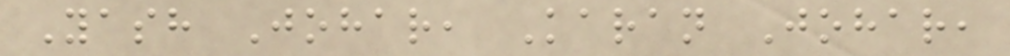Yash Johar, Karan Johar,
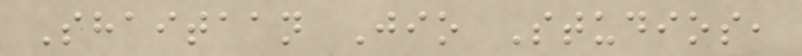Shaitaan Jio Studios,
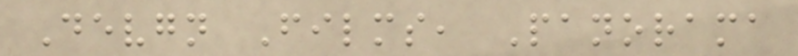Devgn Films, Panorama
